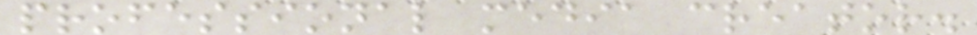professional media creator.
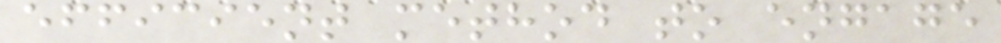efficient method to engage
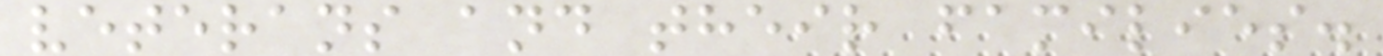veterans and their families.
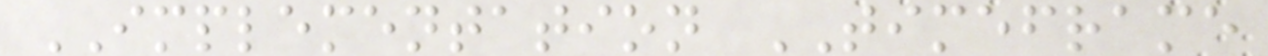IMPLEMENTATION TIMEFRAME
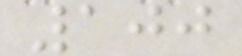100
